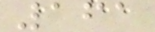161
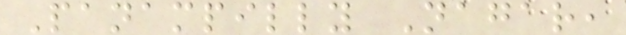Panampilly Nagar,
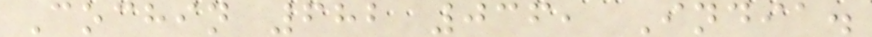Cochin 682 036, India.
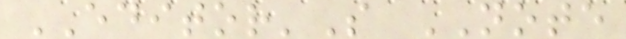EDITOR'S NOTE
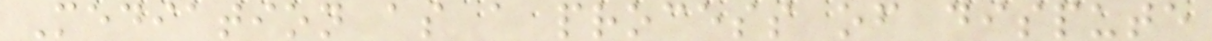Mediation as a process of dispute
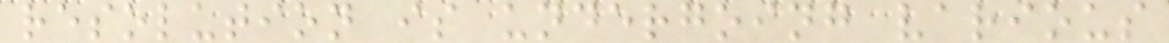resolution is undergoing various
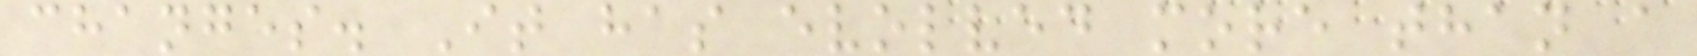changes. It has evolved more than a
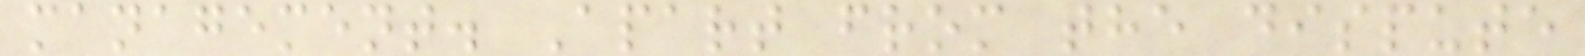management. Apart from the dispute
